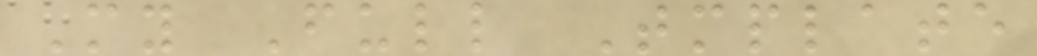My Full Tmplate
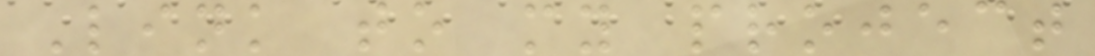Link to my project
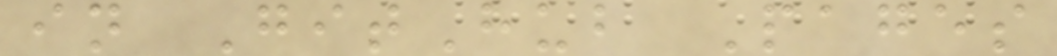in GitHub Pages
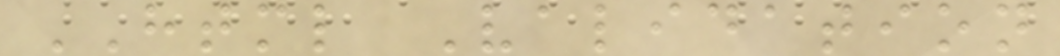HTML Validation
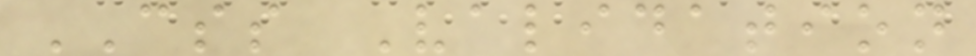CSS Validation
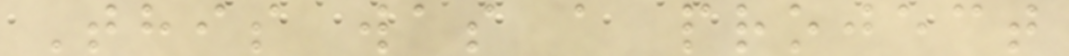This was a project
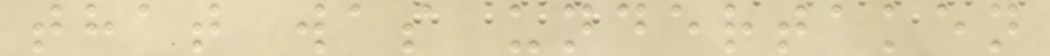that was undertaken
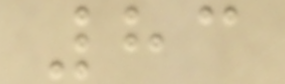83
